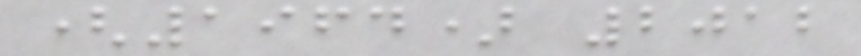(1964) 2012
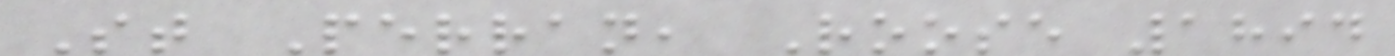St Perran, Roose 1894
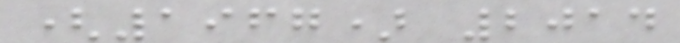(1967) 2014
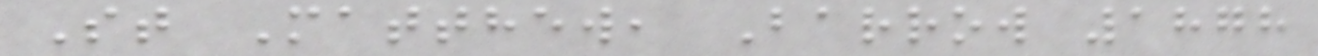St Matthew, Barrow 1878
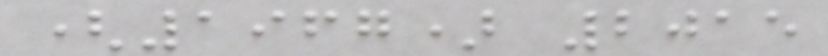(1967) 2015
